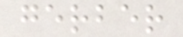gerber
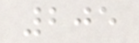205
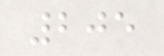205
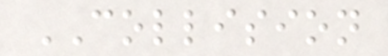COLLISION
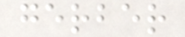gerber
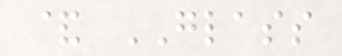& GLASS
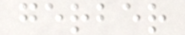gerber
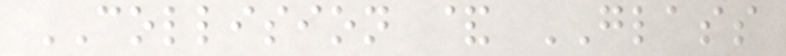COLLISION & GLASS
